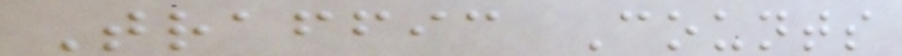Traffic Counts
